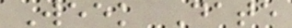Week Date
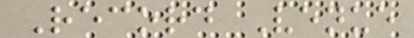Record Venue
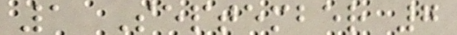1 September 7
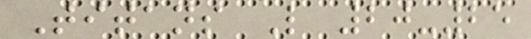Titans L 20-25
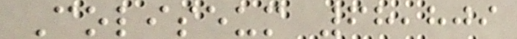Coliseum 68,809
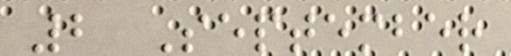2 September
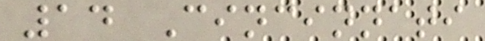14 Cincinnati
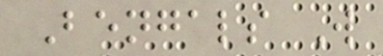Bengals W
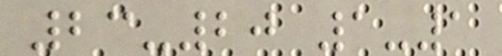23-20 1-1
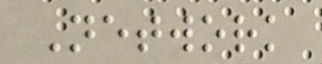Network
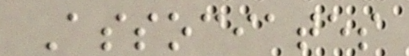Associates
